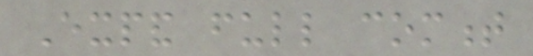Expand full comment
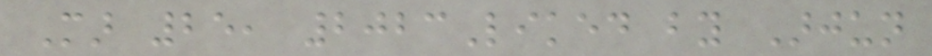Mar 25, 2023Liked by Arjun
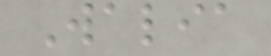Walia
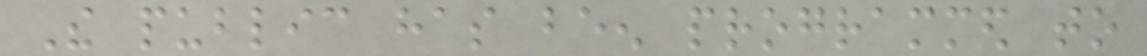The public has been programmed to
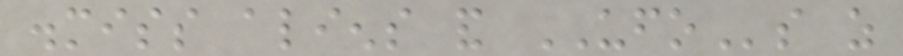dismiss aliens and UFOs as
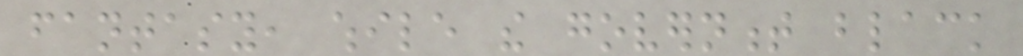fantasy, while the government black
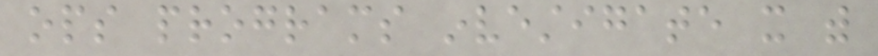ops programs investigate it with
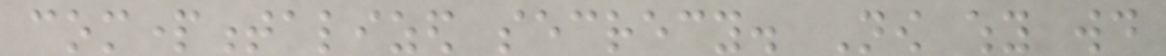compartmentalized secrecy. Now why would
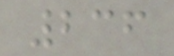236
